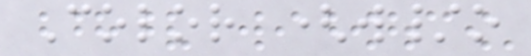Color (w/o
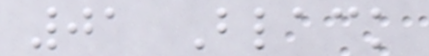01 Black
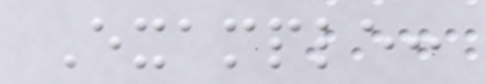Example:
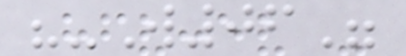"-W06"
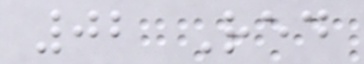02 Red
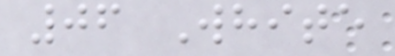06 White
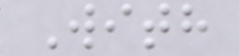With
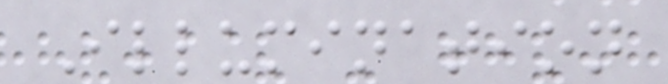Illumination
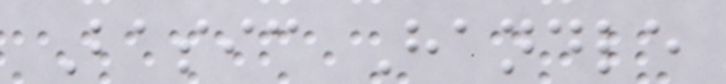Basic Handle
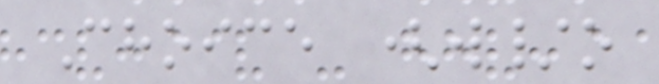Choice (w/o
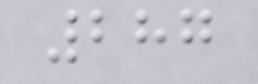287
